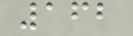162
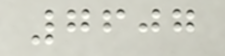7607
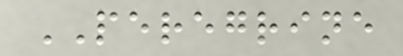PEREGRINE
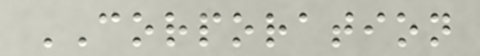CORPORATION
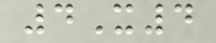4X4
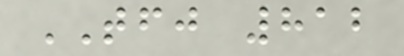TFJ 812
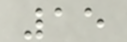15
